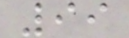99
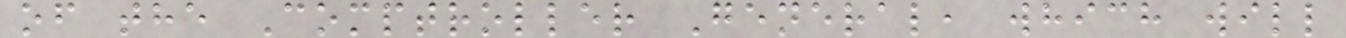of the Comptroller General, which will
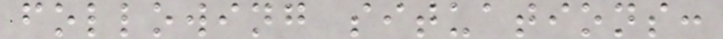following situations:
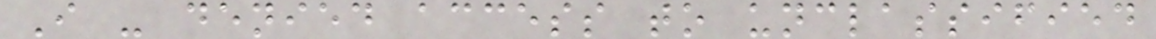I - denied access to unclassified
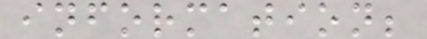information;
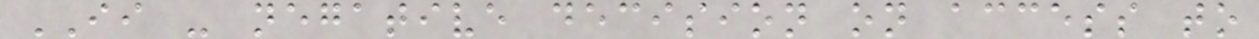II - negative decision on access to
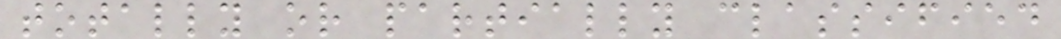totally or partially classified
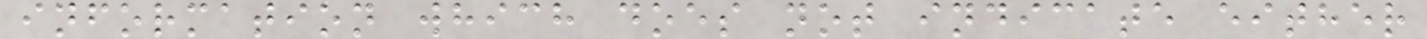information which does not indicate either
